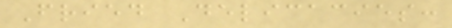Fried Delicacies:
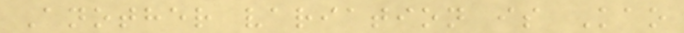Another variation is Kao
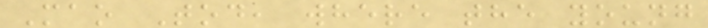Mao Tod, where the young
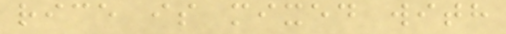rice is mixed with
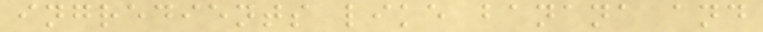ingredients like banana and
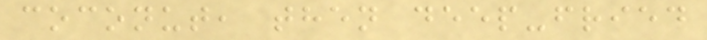coconut, then deep-fried
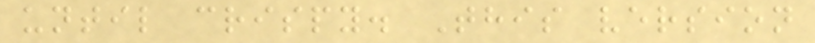until crispy. This version
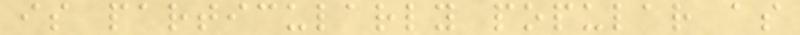is particularly popular as
